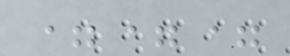===
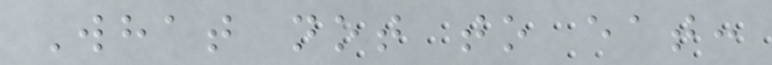What not to eat:
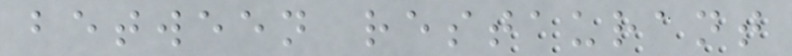between restaurant
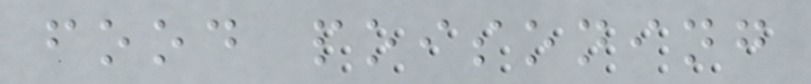food poisoning
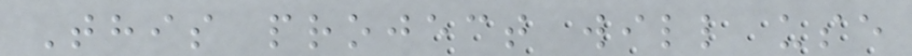This project will use
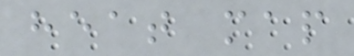heat map
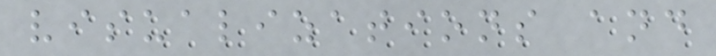visualizations and
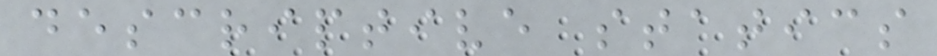descriptive statics
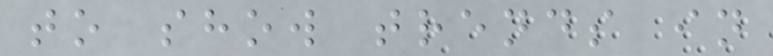to show trends in
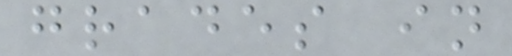grades in
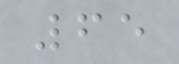65
